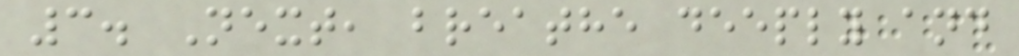3. Next, breathe deeply and
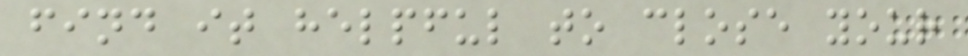find it helpful to close your
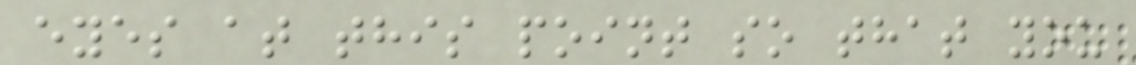eyes at this point so that you
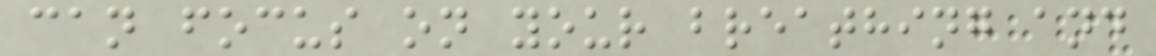can focus on your breathing and
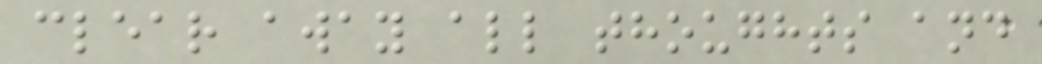clear away all thoughts and
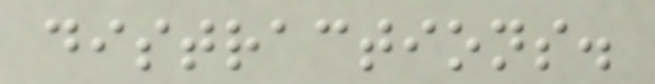distractions.
